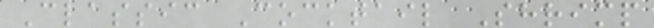Classic Cocktail Shrimp
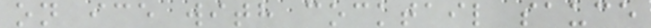on ice with cocktail sauce
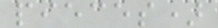pieces)
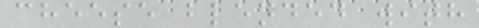cheese blended with
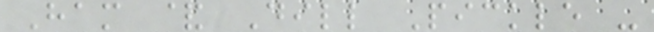Ham & Dill Pickle -
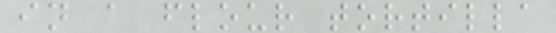in a flour tortilla
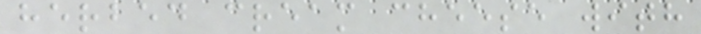herbed cream cheese with
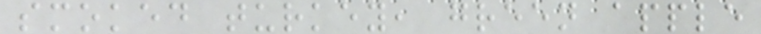smoked turkey, green apple
